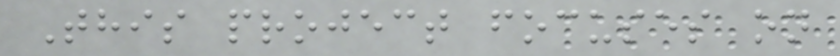This project focuses on
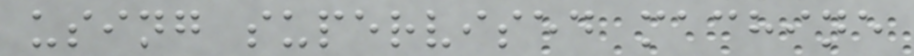using supervised machine
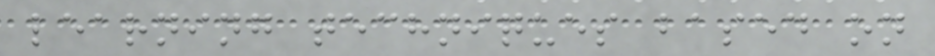learning techniques based on
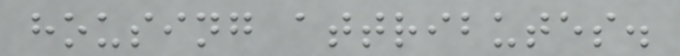housing attributes.
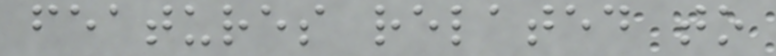features related to
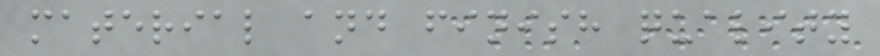material and finish quality
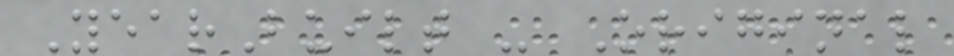YearBuilt - Original
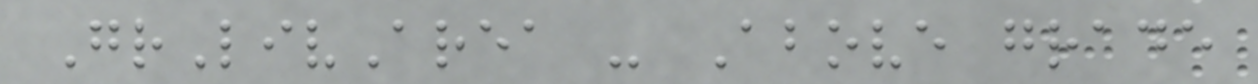GrLivArea - Above grade
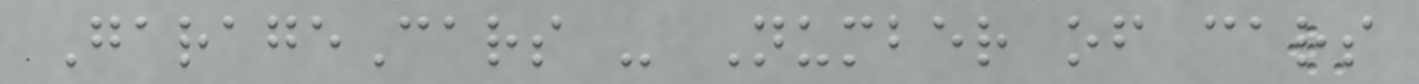GarageCars - Number of cars
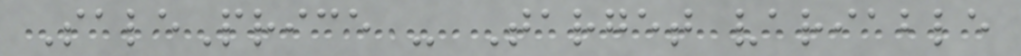SalePrice - Target variable
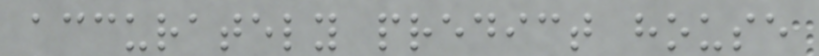accurately predict house
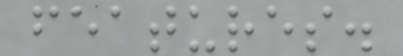features.
